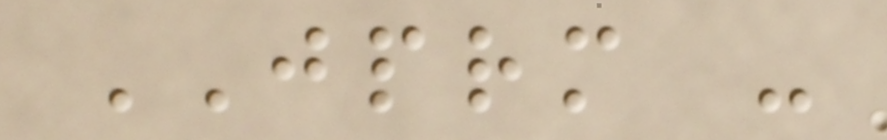JPRM -
